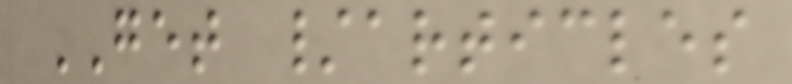GET /articles
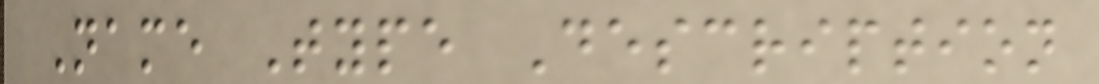Name Type Description
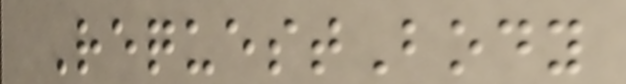RequestBody
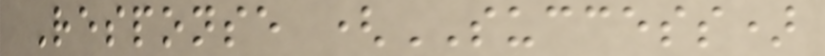Response (SUCCESS)
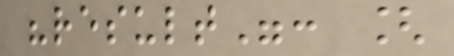"result": [
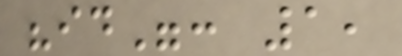"id": 1,
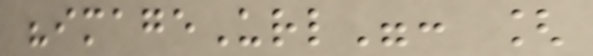"imageUrl": [
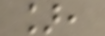],
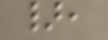},
